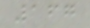167
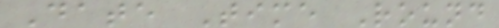Date Time Round
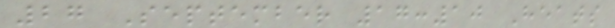27 September 17:10 Heats
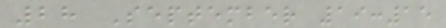28 September 19:15
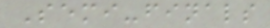Semi-finals
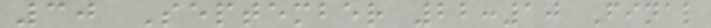30 September 22:10 Final
